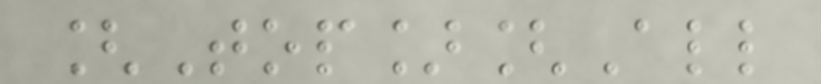[Top][All
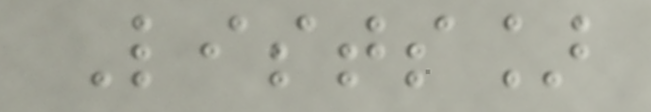Lists]
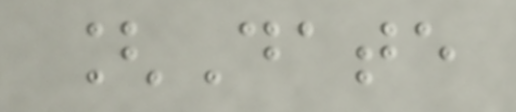[Date
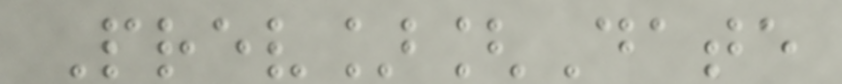Prev][Date
